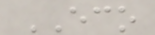ECO
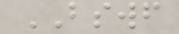BSWF
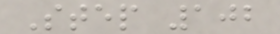Step 102
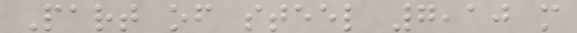Part of steel 7,10 m
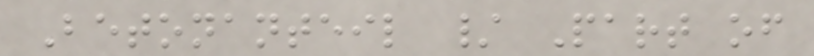Betonanteil / Part of
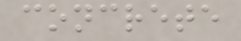concrete
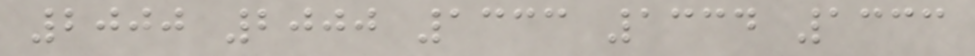2000 2000 1333 1334 1333
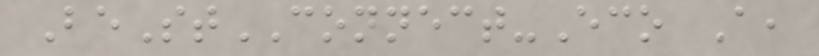BeStCONNECT-Eco A,
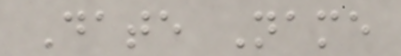Date Name
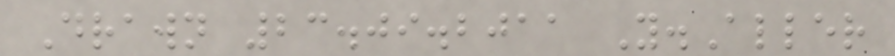Drawn 23.09.2011 Y.Aller
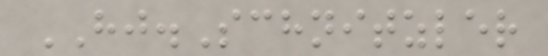HJ.Schnitzler
